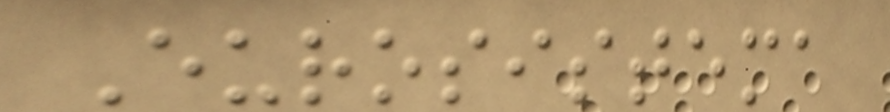Eurosistema
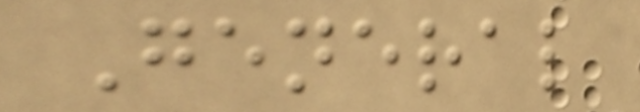General
